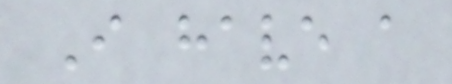I have a
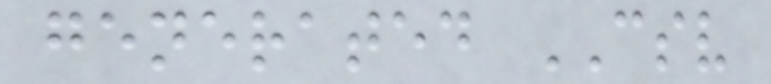generated CSV
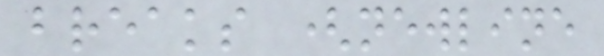breaks (newline
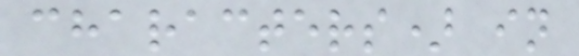characters) in
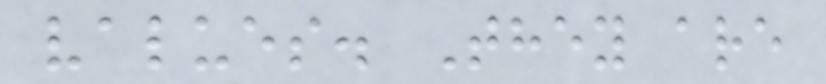values. They are
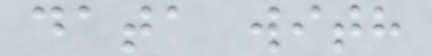data with
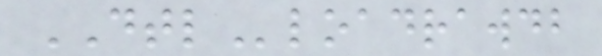DTLloadrawdb
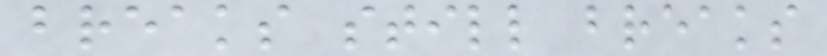breaks still breaks
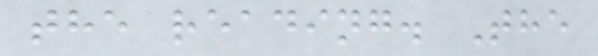the reading. The
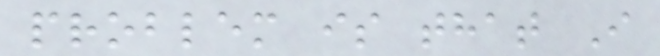problem is that I
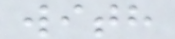with
